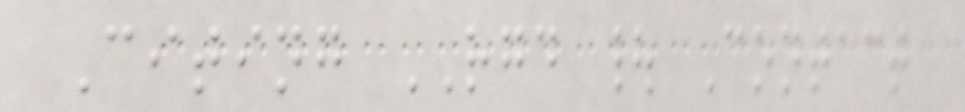Citing RGD | Contact
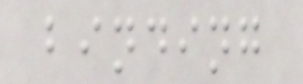binding
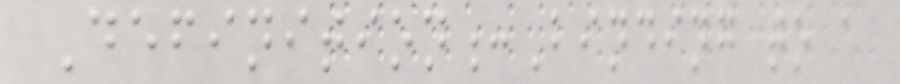Definition:Binding to a
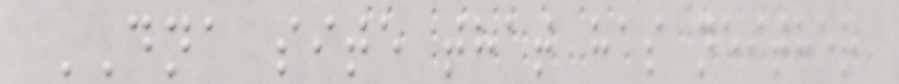DNA site that has neither
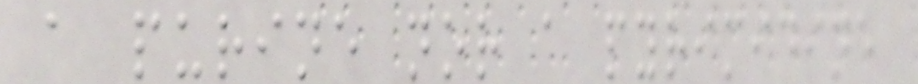a purine nor a pyrimidine
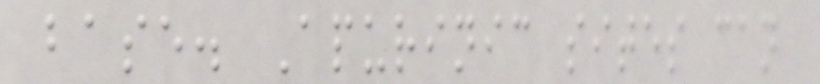base. Apurinic sites can
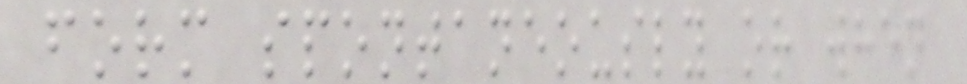form spontaneously or when
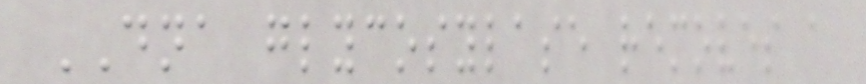DNA glycosylase removes a
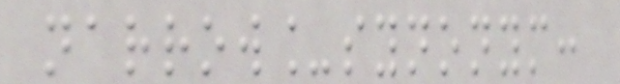narrow_synonym:
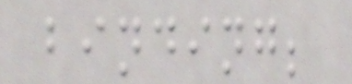binding;
